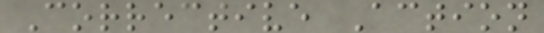Corrective Action
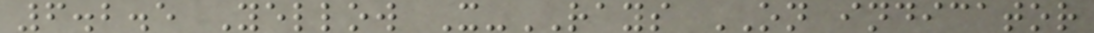6.2.5 Yellow X-RAYS ON indicator
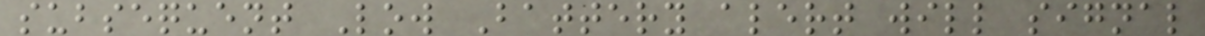subsequent Low Battery alert will signal
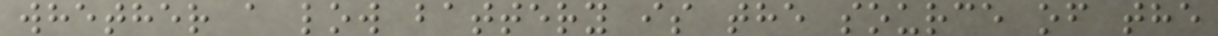whether a low battery is the source of the
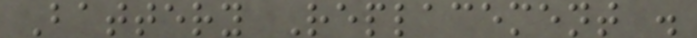Battery Replacement .
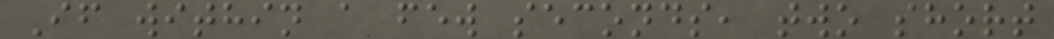If within a few seconds, two short
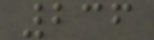236
